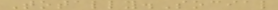Totally.Social
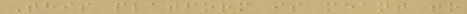This platform is meant to
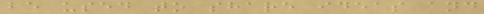be used to share ideas and
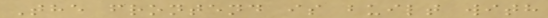The frontend is built with
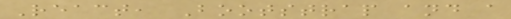React, Bootstrap and a
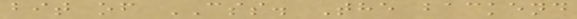bit of CSS. The backend
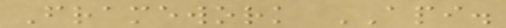Framework API.
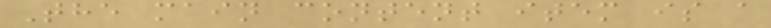The main content item is a
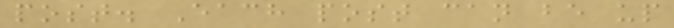post. Each post can be up
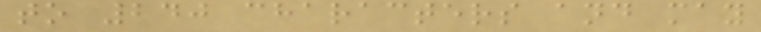to 240 characters and may
